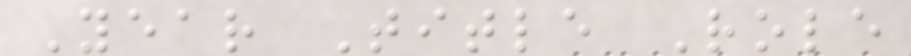Year Title Role
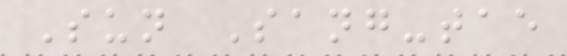Sun Sang-tae
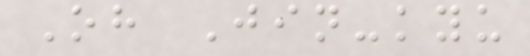Oh Jin-kyu
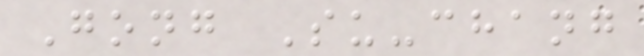Gong Su-chang
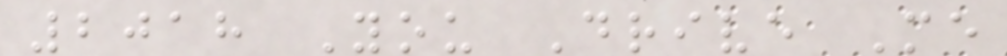2018 You Drive Me
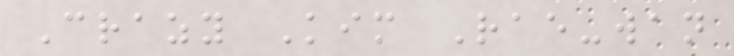Crazy Kim Rae-wan
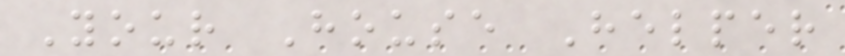Your House Helper
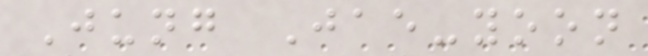Jung Jae-yoon
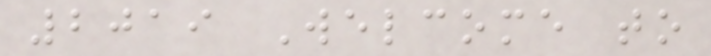2019 Welcome to
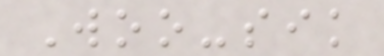Woo-sik
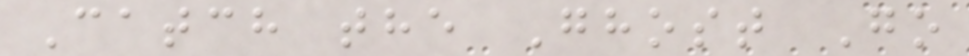Catch the Ghost Go
